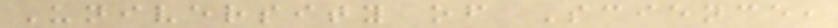University of Science,
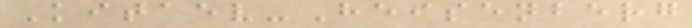Kitaev-Heisenberg
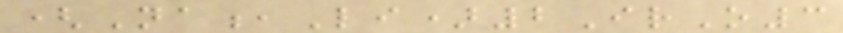(Na,Li)2IrO3
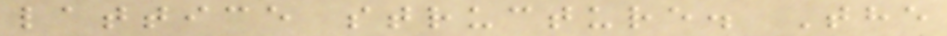lattice structure. The
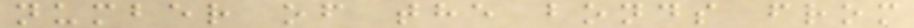number of the bonds from
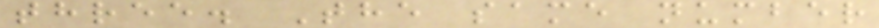three. The same number
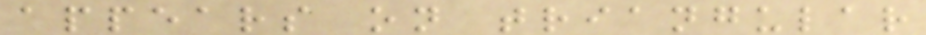appears on triangular
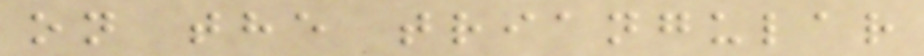on the triangular
